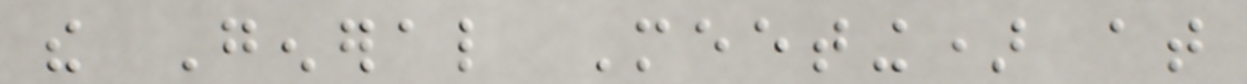the General Meeting) at
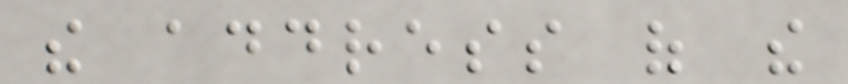the address of the
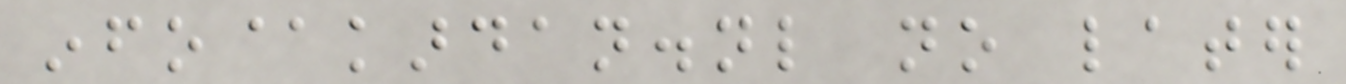info@kardan.nl no later
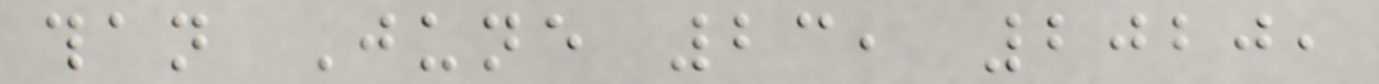than June 23, 2020,
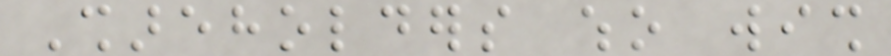Shareholders who wish
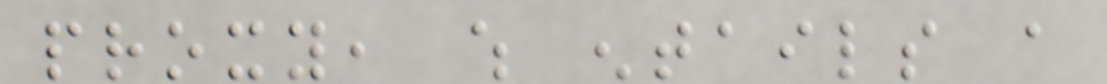proxy, which entails a
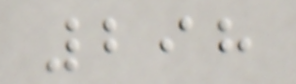298
